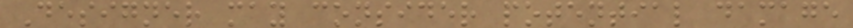Designer may consider potential damage
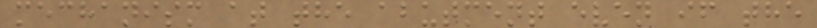mechanism at the abutment even if the
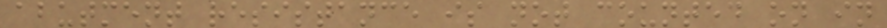abutment resistance is not counted on in
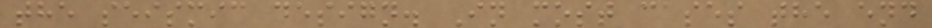the seismic design. In most cases the end
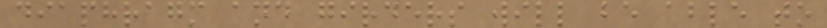diaphragm and girders will be able to
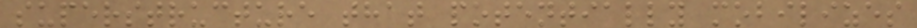superstructure that potentially mobilizes
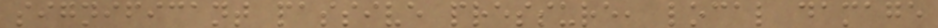significant passive pressure, local damage
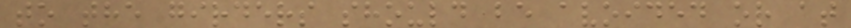to the girders should be avoided or at
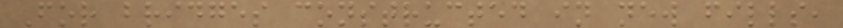For bridges constructed in new fills,
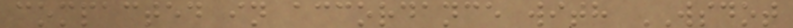compacted in accordance with WSDOT
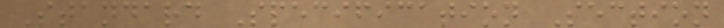Standard Specification Section
